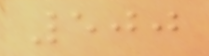500
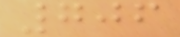706
